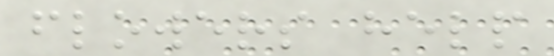flowers help
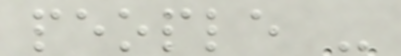people -
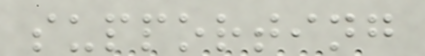supporting
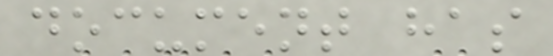document has
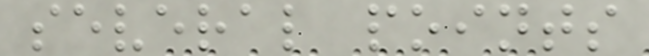several points
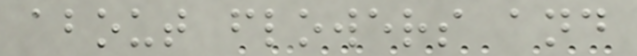about flowers and
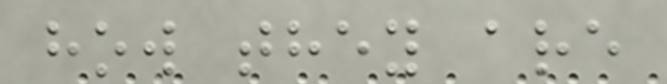how they are
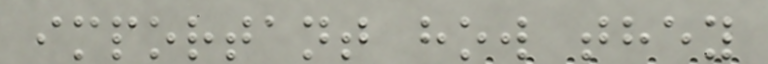important how they
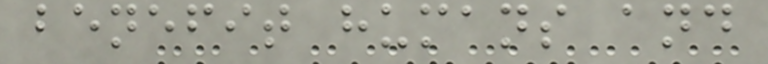benefit humans and
